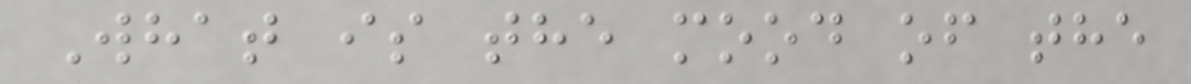What is the mood of the
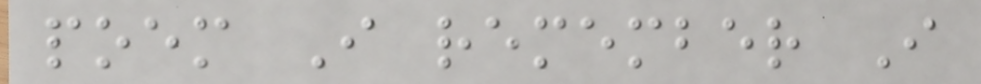poem I remember I
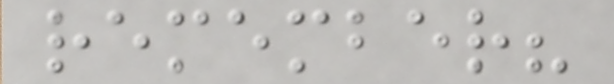remember?
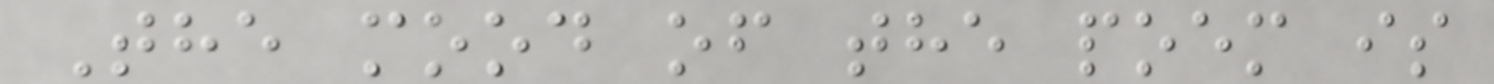The mood of the poem is
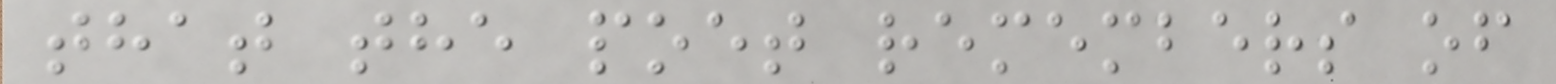that the poet remembers of
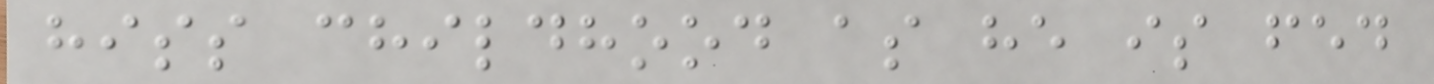hiss childhood as he is fed
